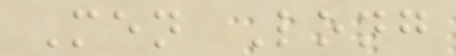Men Long
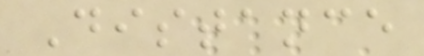Distance
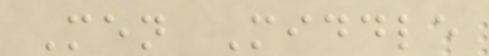Men Middle
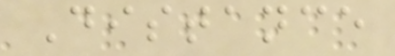Distance
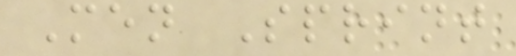Men Sprint
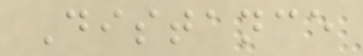Distance
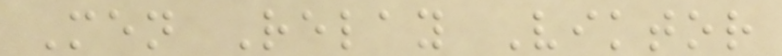Men Relay Viktor
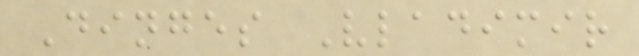Dinges Vladimir
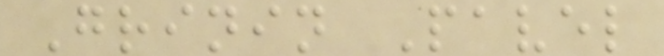Grinin Pavel
